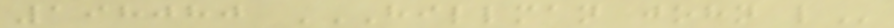198080 HILLMAN JOHN L
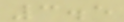3.5
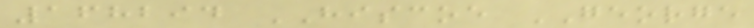168294 HISCOE GEORGE
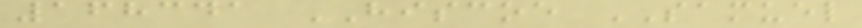168341 HISCOE SAMUEL
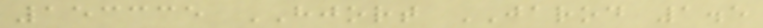153335 HJORT JAROD 1.5
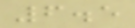6.5
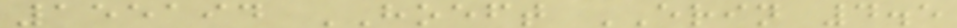155194 HOEFT ERIN 4.5
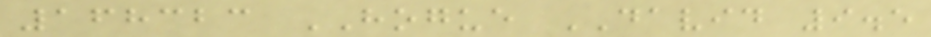168323 HOGUE DAVID 9.5
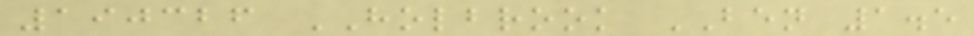190326 HOLBROOK BEN 1.5
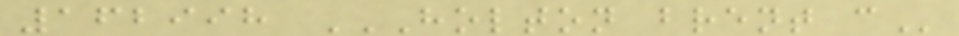162998 HOLTON BRENT C
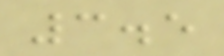3.5
